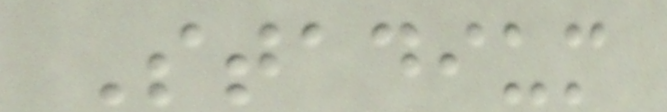Stadium
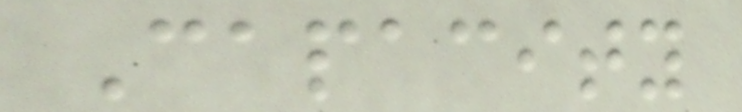Capacity
